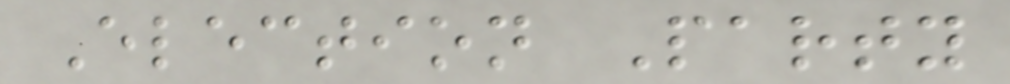Election Party
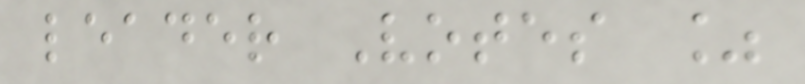leader Votes %
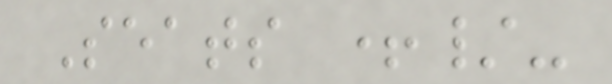Seats +/-
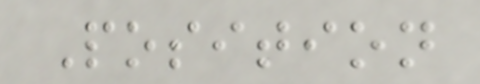Position
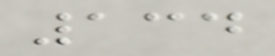134
